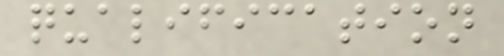qualification
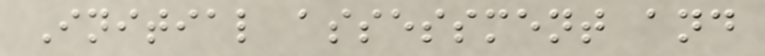Initial assessment and
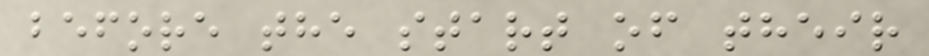before the start of their
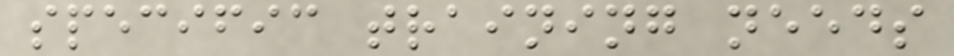specific training needs
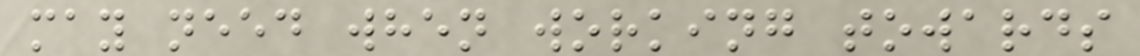may need when working towards
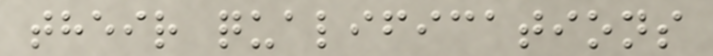their qualifications
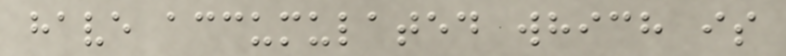have accumulated which is
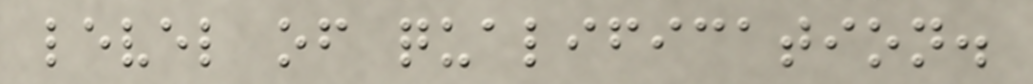level of qualification.
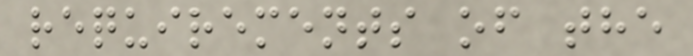requirements of the
